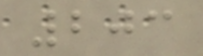203
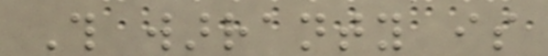This warranty is
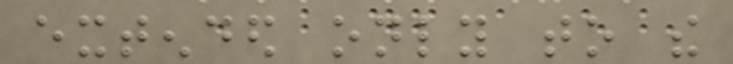extended only to the
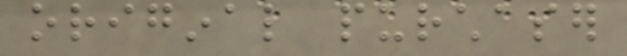original purchaser
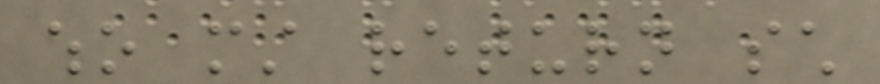who must return such
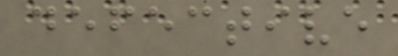defective
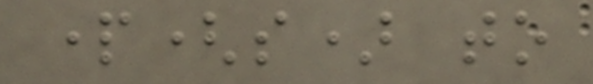part(s) to
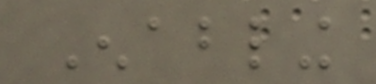Enabling
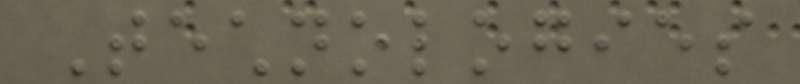Technologies
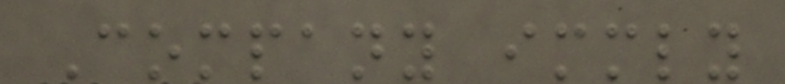Company immediately
